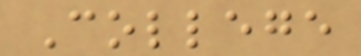College
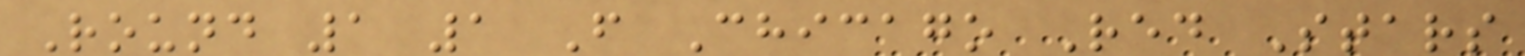Round 1 1 F Chicago Red Stars
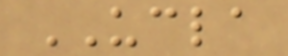UCLA
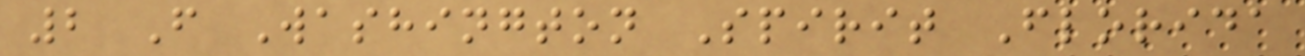2 F Washington Spirit Florida
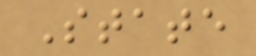State
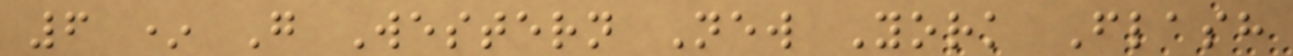6 * G Western New York Flash
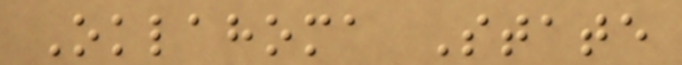Oklahoma State
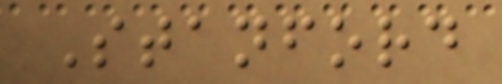Stanford
